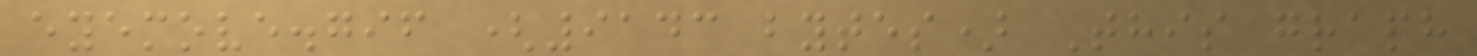eyemove.gif (9143 bytes) This graph
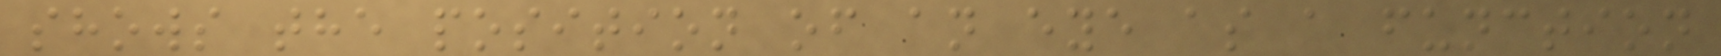shows the position of an eye as a function
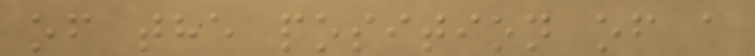of the position of a
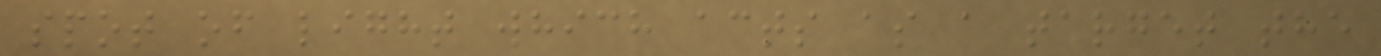spot of light which acts as a target the
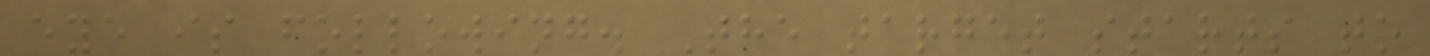eye is following. The target starts to
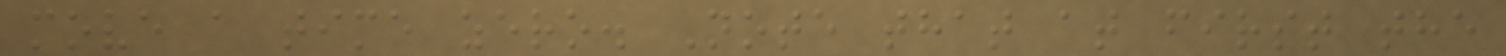move a time zero. Note that at first the
